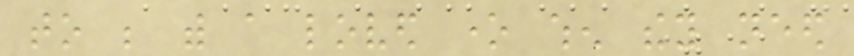to be with a loved one when they need
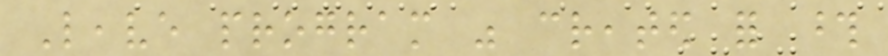Leave program was created for those
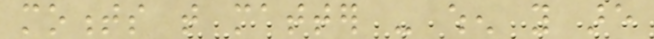moments that matter - when you are
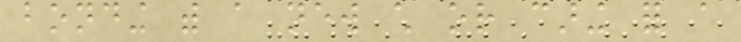bonding with a new child or caring for a
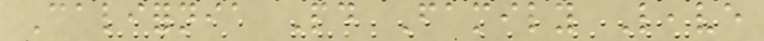California Paid Family Leave
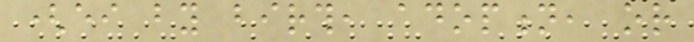(either by birth, adoption, or
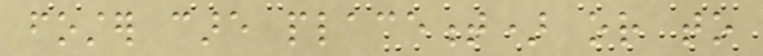foster care placement) or to
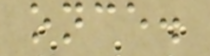once.
